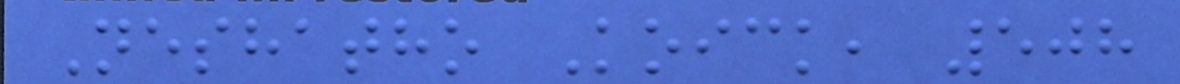Neshatho Koick, 508
